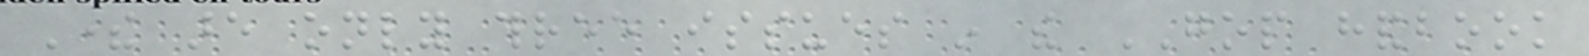There are only three issues in the GOP handbook
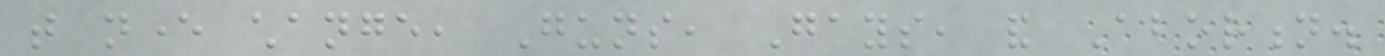that never change, Guns, Gays, and Abortion.
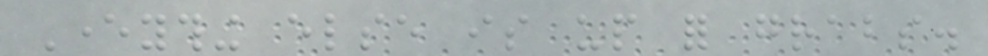Everything else is up for grabs.
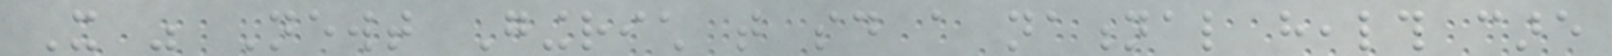It was Newt Gingrich that said a national health care
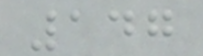147
